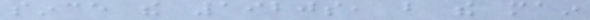since the 1920s, but the main
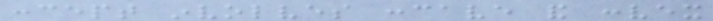concept involves concave and convex
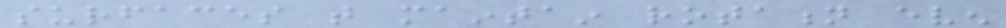surfaces that maintain rotation even
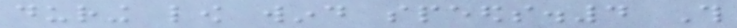during low wind speeds.4 This
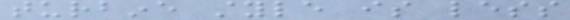turbine style is less
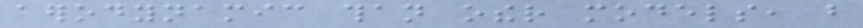aerodynamic than other models, but
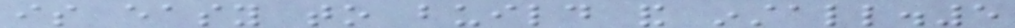is easy to build and install.5
